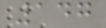147
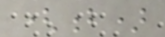(b)
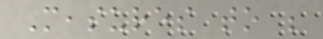Measures to be
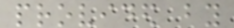provided by
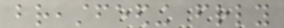breastfeeding friendly
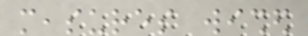measures wished
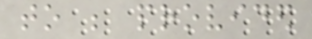to be provided
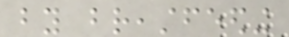by breastfeeding
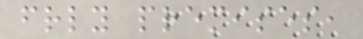friendly premises,
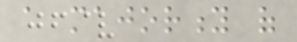a majority of
